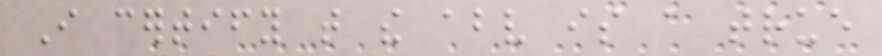I certify that the above is a true
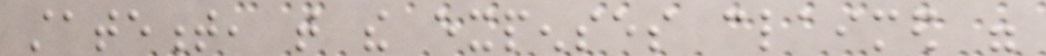statement, that the expenses claimed were
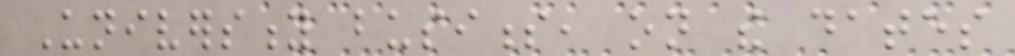University business, on the dates
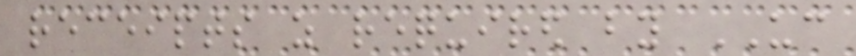receipts as required by UC
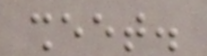sheet.
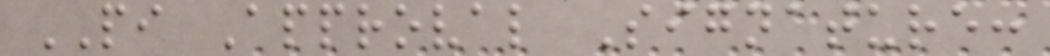PI Approval Signature:
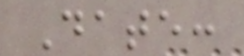Date:
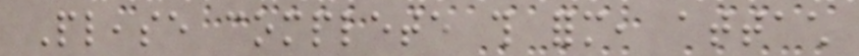Please complete this form, attach
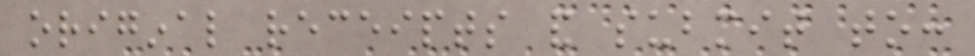original receipts and submit to:
